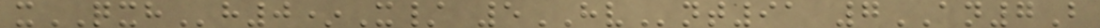xQXHh0*X/ 5HVnt91 7AN7B
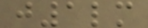j1lm
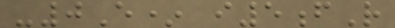-0E* i5fR
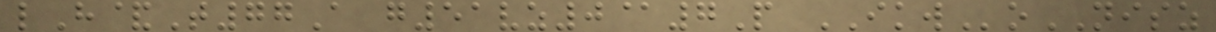lH&T77A g51vz0@7P IKWoNISZ
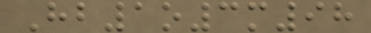Hb1o3m98
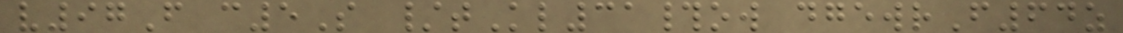v97F c5S /tKl31#ow dgewrF64z
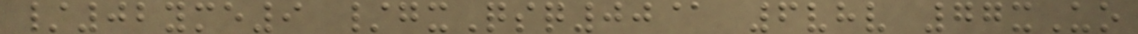/02yme9 /gxQsq00@ 6vhv 77xUo
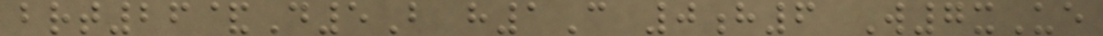brt26&D5B h1C 0h6 W7xUe
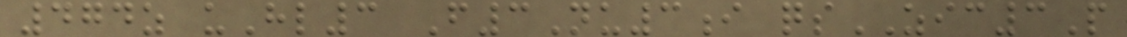474z uHl3 F3Nu3i qsZIC3P
